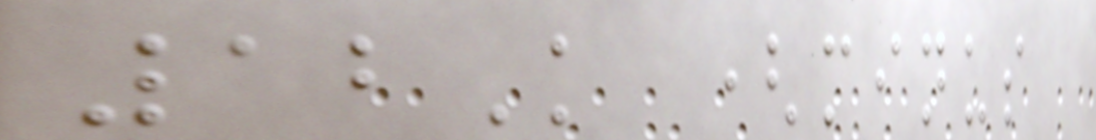12K (minus
